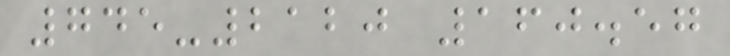745-2120 160.57
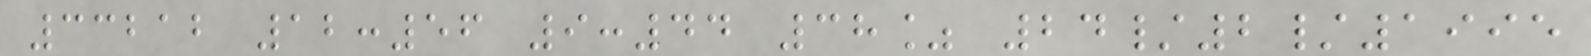33212 12:56 9:44 38% 24/2/1995
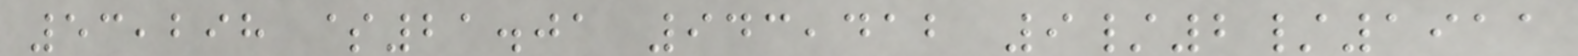53,298 $21.01 943,412 9/2/1911
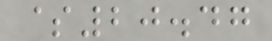$20.47
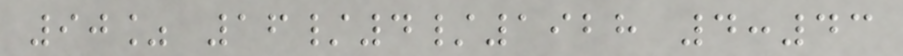90% 16/4/1928 4:43
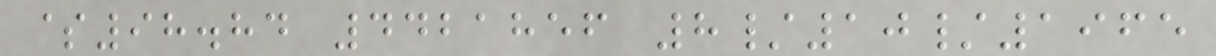$98.84 4421856 8/10/1965
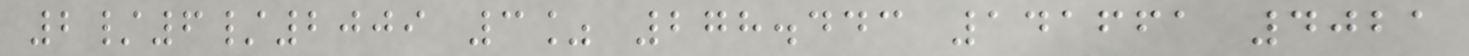2/6/2009 3% 278.443 141661 4021
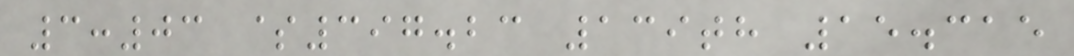3:03 $397.23 139th 15.315
